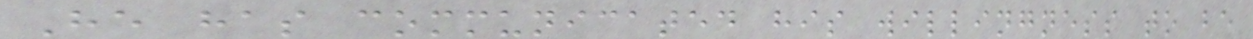He has communicated his willingness to be
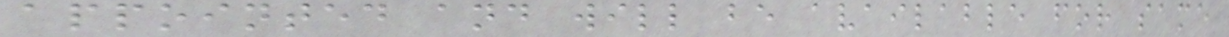appointed and will be available for same
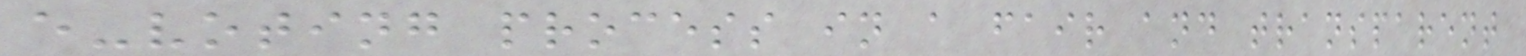e-voting process in a fair and transparent
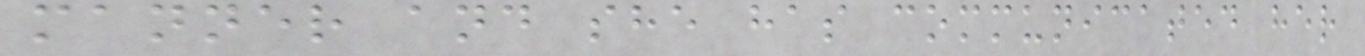manner and she has communicated her
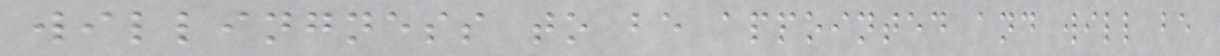willingness to be appointed and will be
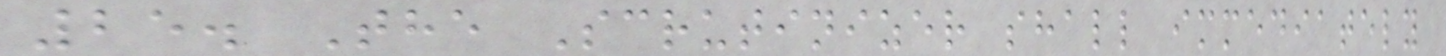25. The Scrutinizer shall immediately
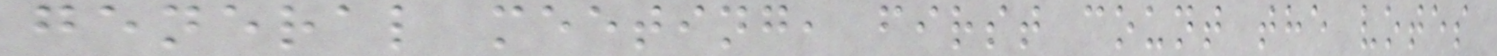general meeting, first count the votes
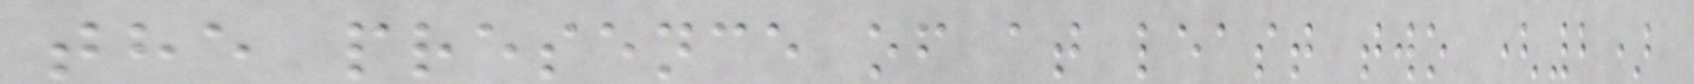the presence of at least two (2)
